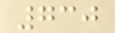730
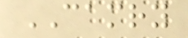CAMRY
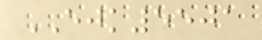EJK5501
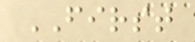FIRST
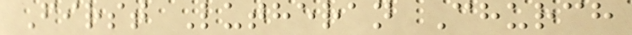First Lutheran Church
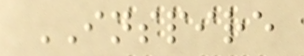INSPIRE
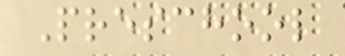Preschool
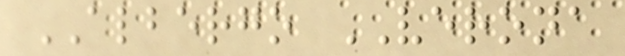ALBERGO VERONA
